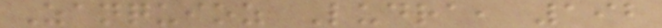Zanquioz Ludra, 192
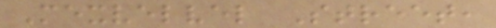Mexvelvel Street,
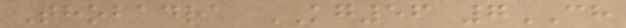Thobadra KG56 7CH
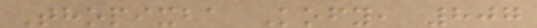Thopixba Kofy, 807
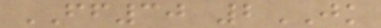FF30 2JK
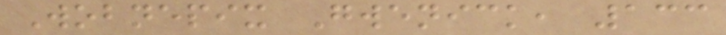Wobnepix Gwenick, 133
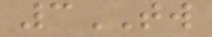3TW
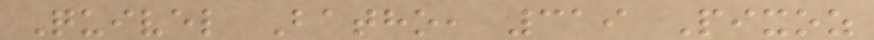Quivel Batho, 319 Pixoz
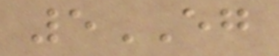5EG
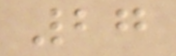27
